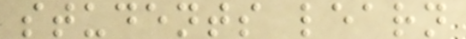students learn
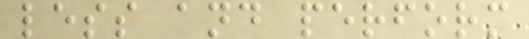less and perform
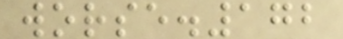worse.172
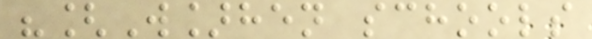"[W]hen schools
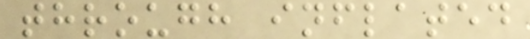through inflated
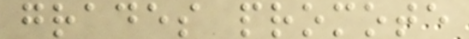grades promote
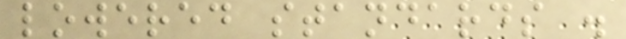lowered standards .
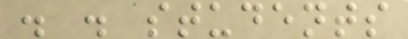. . students
